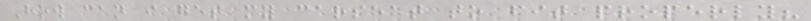How can i get my carseat to fit properly?
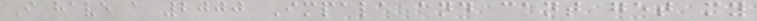I have a 2000 Impala and cant get my
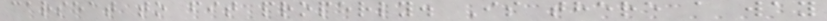carseat to fit properly. Is there a way
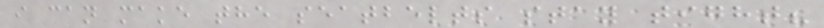i can make the seatbelts stay tight?
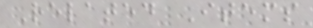Related Items
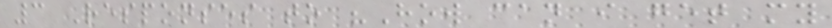3 Responses to "How can i get my
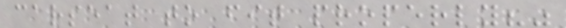carseat to fit properly?"
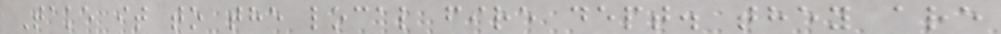Take it to the local fire dept. they are
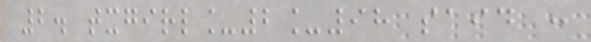2. txgirl_2_98 said :
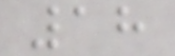18
